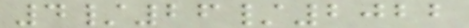4/26/2022
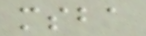msba
